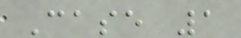Case 1
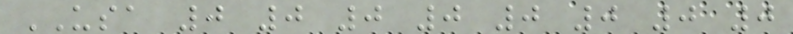USA 0 0 0 0 0 0 0 0
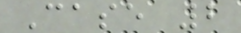Case 2
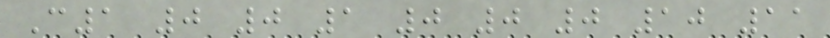C1 0 0 1 0 0 0 10 11
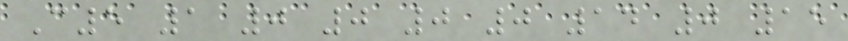C5 1 0 0 0 0 14 0 15
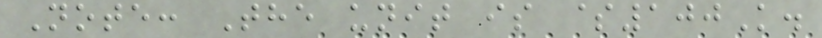Note: The unit is $100K.
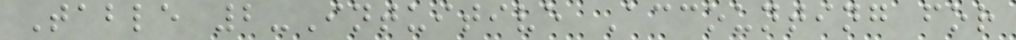Table 2-Intuitive Accounting for
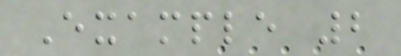Example 2
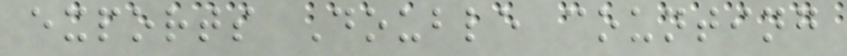exports Double counting
